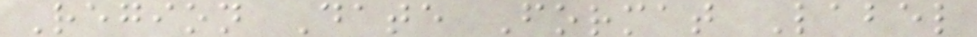Region Date Format Label
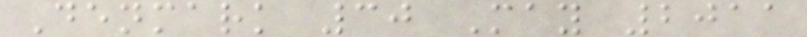Denmark 30 May 2011
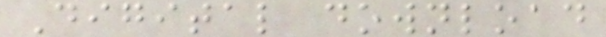Digital download
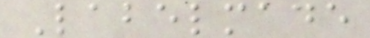Labelmade
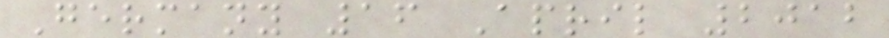Germany 16 April 2012
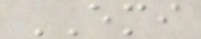EMI
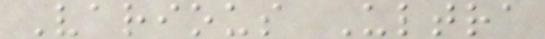Various Ultra
